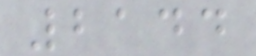2144
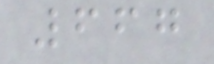667
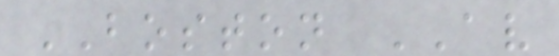BOSTON AV
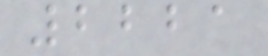2221
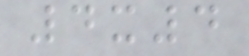4x4
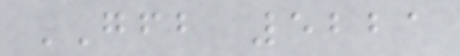GFB 5221
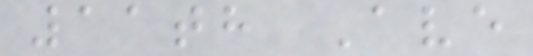11th Ave
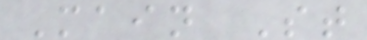Main St
